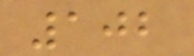102
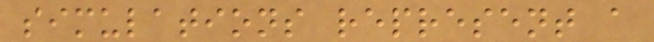simulations represent a
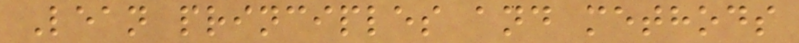Lean principles and methods
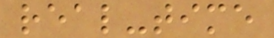real-time
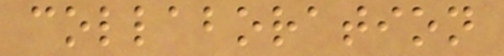collaboration
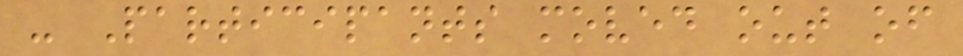- Participants moved out of
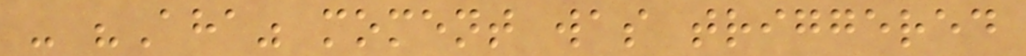- "Aha" moment was triggered
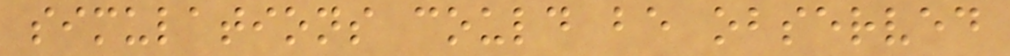simulations could be observed
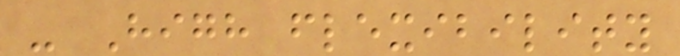- High flexibility
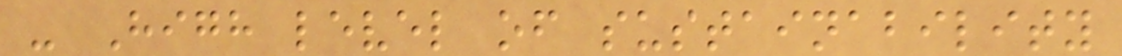- High level of sustainability
